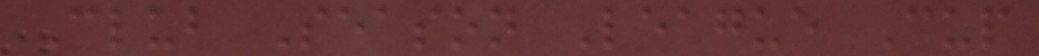Club Season League Cup
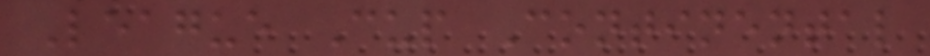League Cup Continental
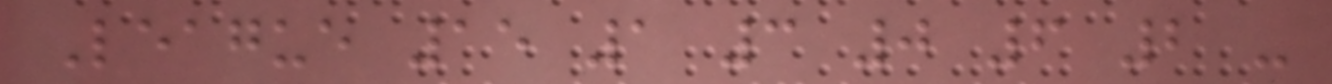League 15 1 3 0 6 2 -
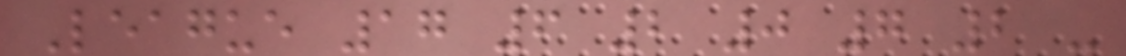League 17 6 2 0 7 2 -
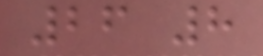26 8
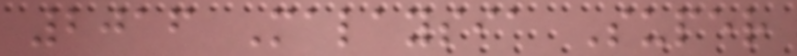2016 Malaysia Super
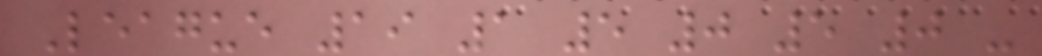League 19 1 5 0 5 0 -
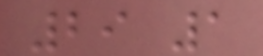29 1
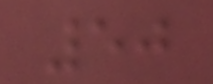50
